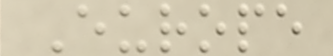Europe
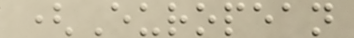(European
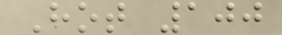Hot 100
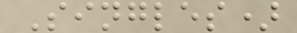Singles)
